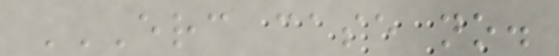ERC CASE NO.
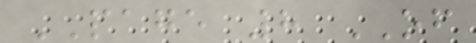PAGE 8 OF
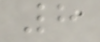8
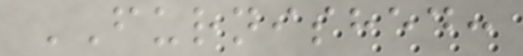FURNISHED:
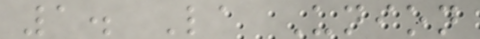1. La Union
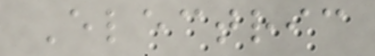Electric
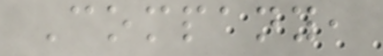Company,
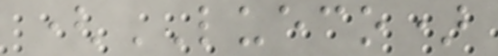(LUECO)
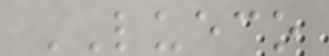LUECO
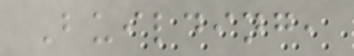Building,
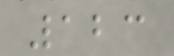123
